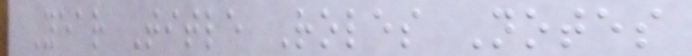Year Title Roles Notes
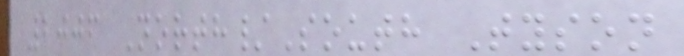2006 North/South Tyson
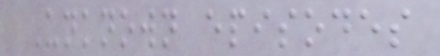Unknown episodes
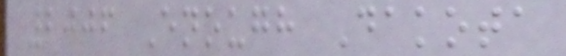2006 Enough Dakota
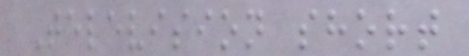Television short
